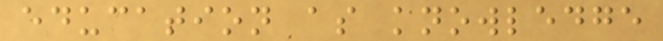education as knowledge
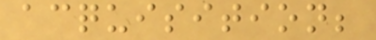acquisition;
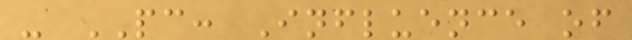- PC: Influence of
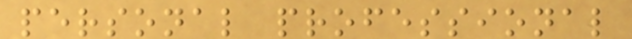personal professional
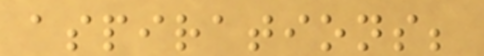aspirations;
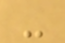-
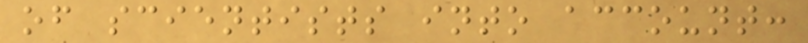of scientists into account:
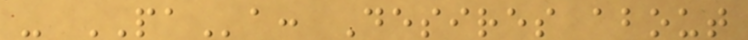- PAa: Desires about
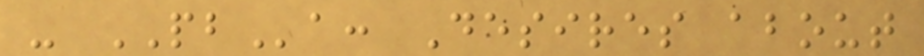- PBa: Desires about
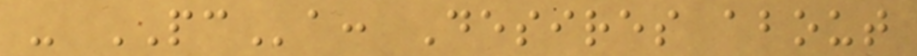- PCa: Desires about
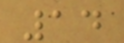14
